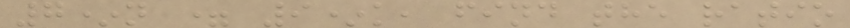7*n = 9*k, find the ratio
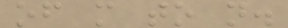of m to n.
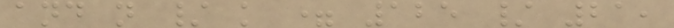and n / k = 125 / 21,
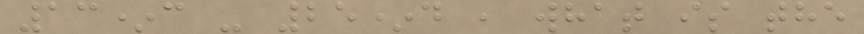13*c - 25*d , what is the
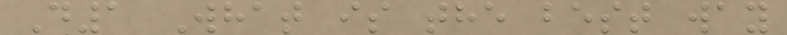D1 What is the best way
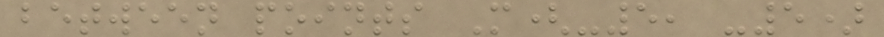between points M(-5, -5)
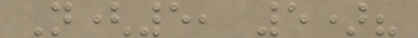N(5, 5)?
